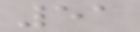51
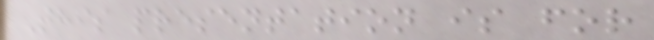This presentation is for
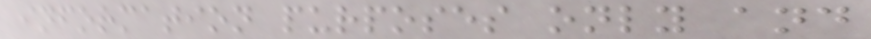information purposes only and
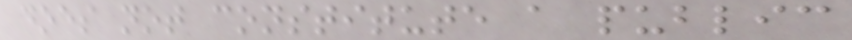does not constitute a public
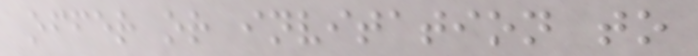offer or invitation to
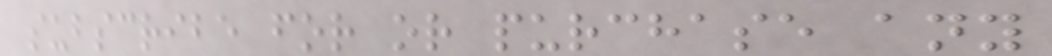subscribe for or purchase any
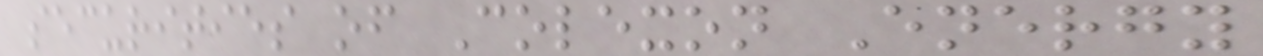securities of Colexon Energy
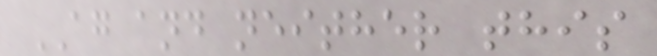AG and neither this
